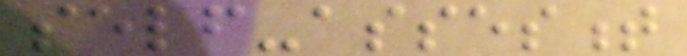self-assesment
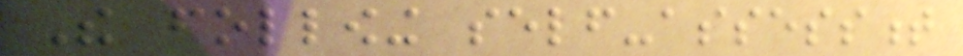The following self-assessment
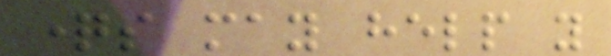questions may help you
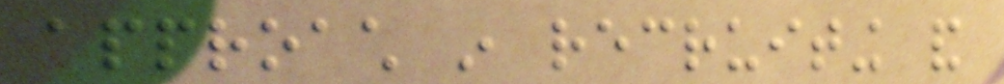approach in recruiting and
